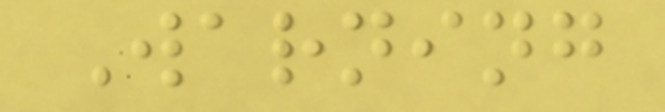Warning
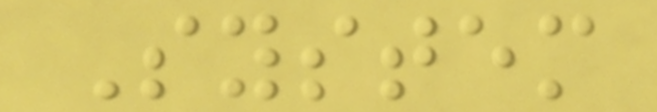System
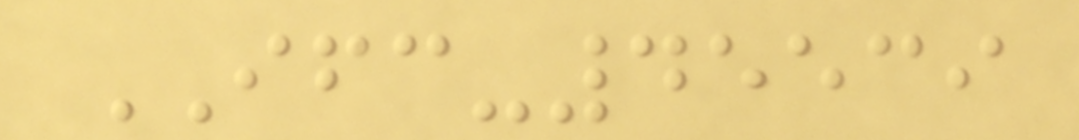IFC-45539
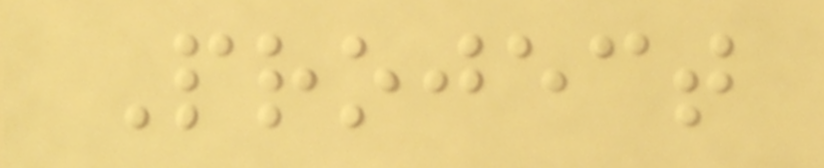Project
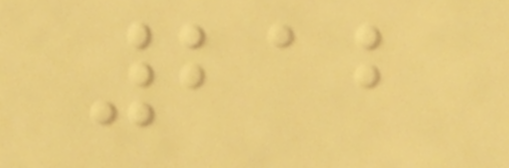212
